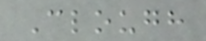Clough
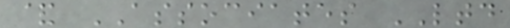& ASSOCIATES LTD
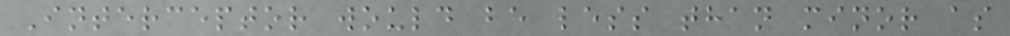Interceptor would be less than minor as
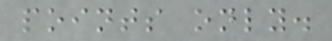points only.
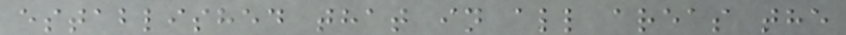established that in all areas the
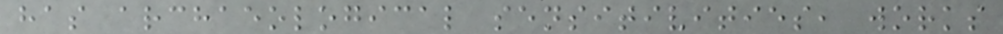has archaeological sensitivities, works
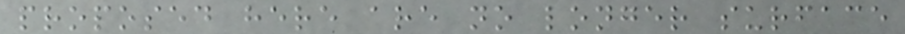proposed here are no longer surface
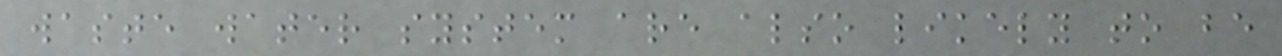waste water system are also likely to be
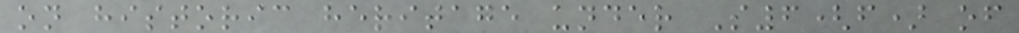on historic heritage under S6(f) of
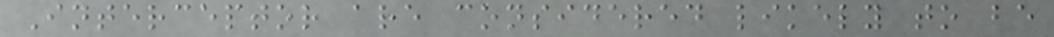Interceptor are considered likely to be
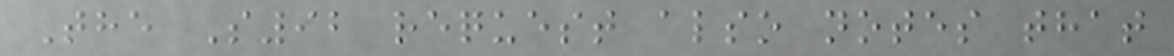The S92 request also notes that
